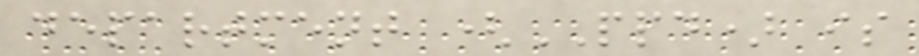department (PPD) is
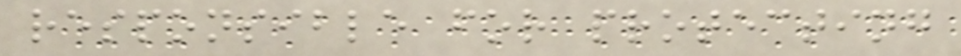responsible for protecting
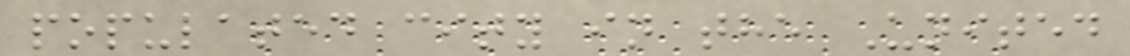populated city in the United
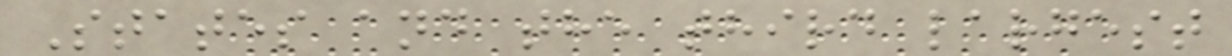States and the third largest
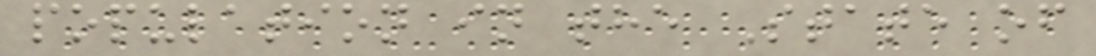population in the State of
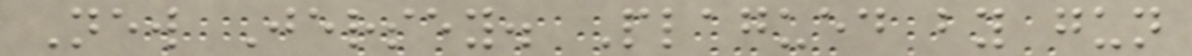New Jersey. Plagued by gun
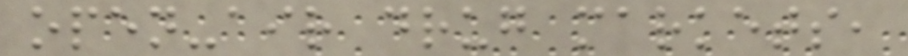open-air drug markets,
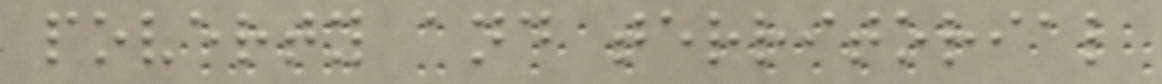poverty and territorial
